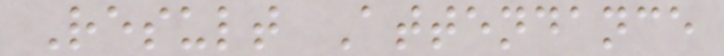Result Attendance
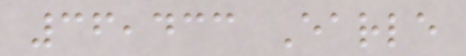36,433 Earle
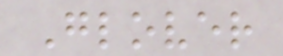Glover
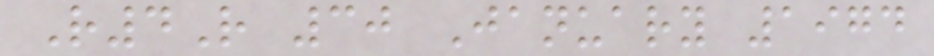R4R 30 January 1974
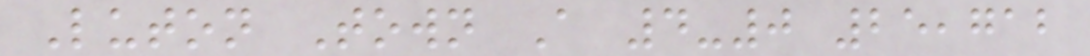Luton Town A 4-0 25,712
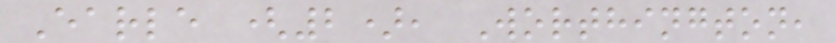Earle (2), Worthington,
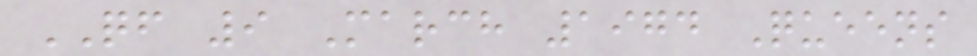QF 9 March 1974 Queens
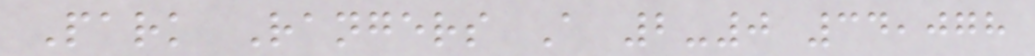Park Rangers A 2-0 34,078
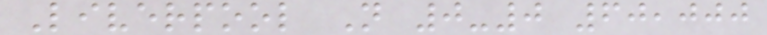Liverpool N 0-0 60,000
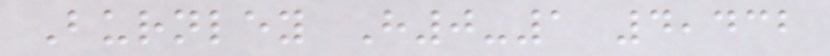Burnley H0-1 4,432
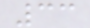33
